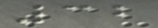32
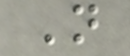N
